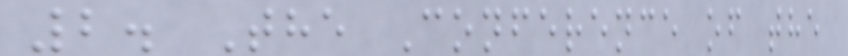2. The Conference of the
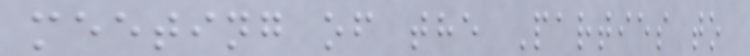meeting of the Parties to
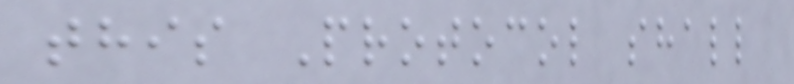this Protocol shall
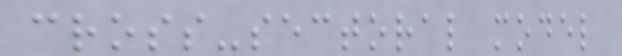cross-sectoral model
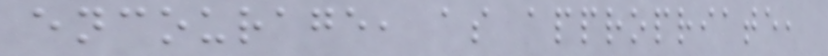encourage, as appropriate,
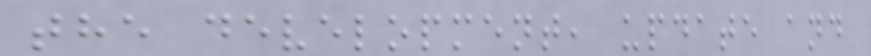the development, update and
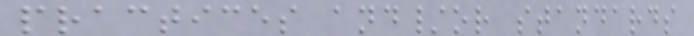practices and/or standards
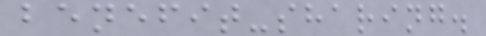benefit-sharing.
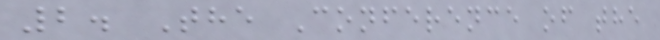2. The Conference of the
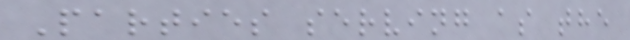Parties serving as the
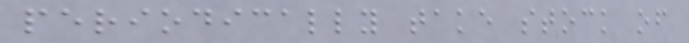periodically take stock of
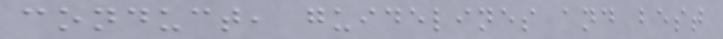conduct, guidelines and best
